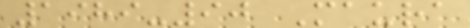1989-90 Maura
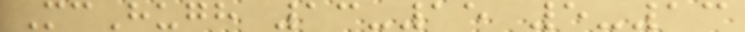McHugh 13-15 5-13
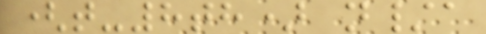(t-8th) n/a
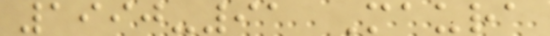1990-91 Maura
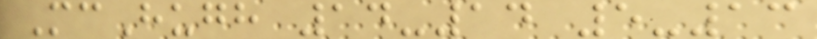McHugh 14-14 5-13
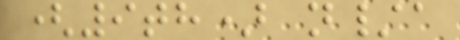(9th) n/a
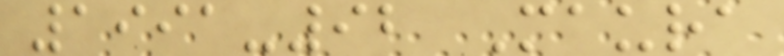1991-92 Maura
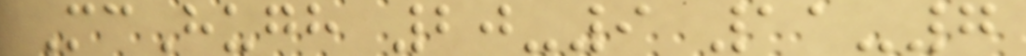McHugh 20-9 11-7
